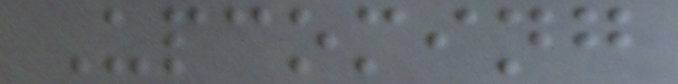Upcoming
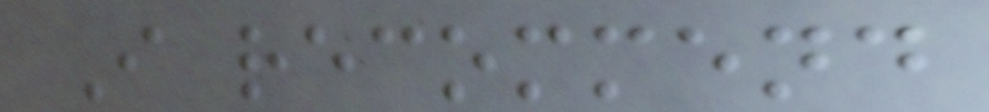I recommend
